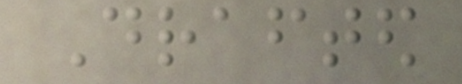Drafted
